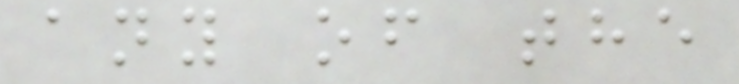any of the
